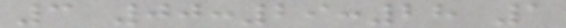3 00:29:28 1
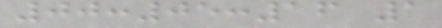00:05:16 1
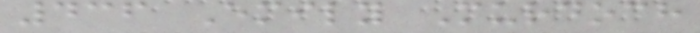436 Emily Murdoch
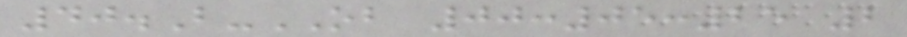40.B-OB 00:05:25 2
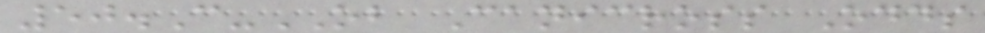50.C-OB Canicross Odds
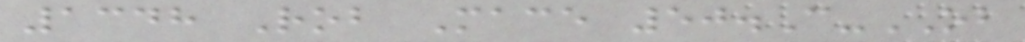1348 Rob Mace 50.C-OB
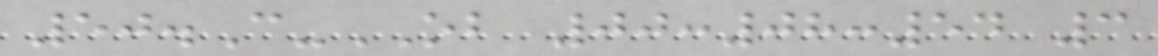50.C-OB 00:08:54 3
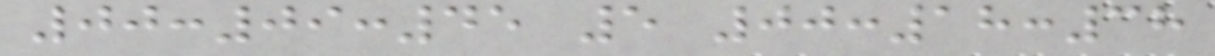00:09:45 5 00:18:38
